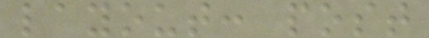layout: post
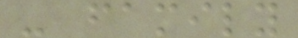- family
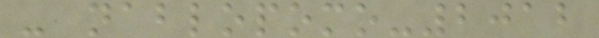- nablopomo-2012
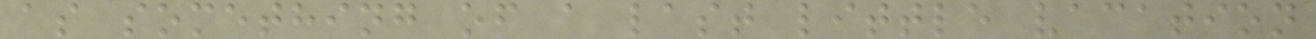as something of a last little vacation
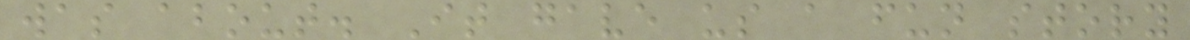was about. It gave us a fun story
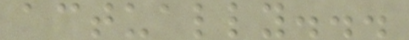actually...
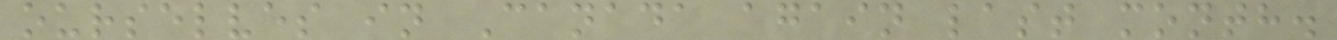ourselves in Canada again last month.
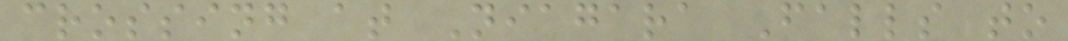crossing at Niagara Falls to
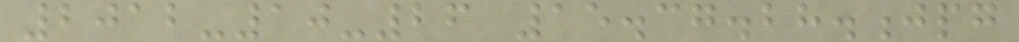2012-10-26 15.37.28.jpg
